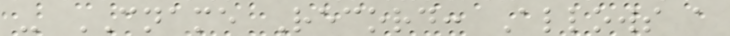- CNAME Record: Allows a
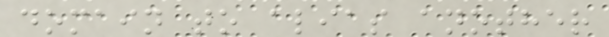domain to alias another
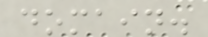domain.
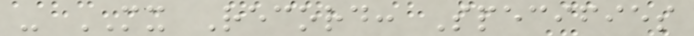- MX Record: Specifies
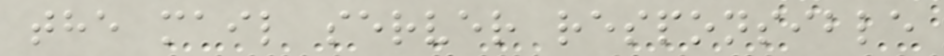the mail server responsible
